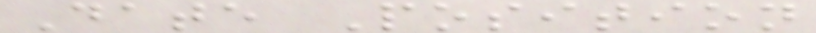Date Position
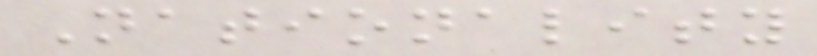Nationality
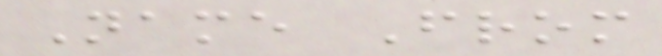Name From
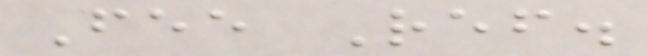Fee Ref.
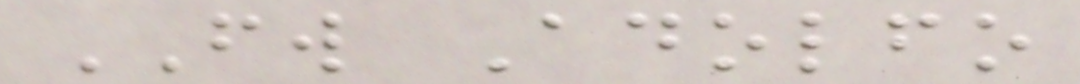FW Adolfo
